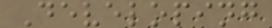Developing
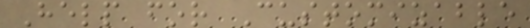Help for Customizable
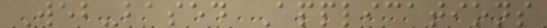Web-based Applications
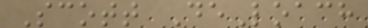Scott DeLoach
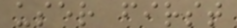user first
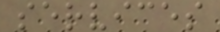services
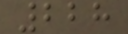228
